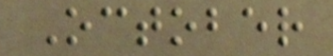October
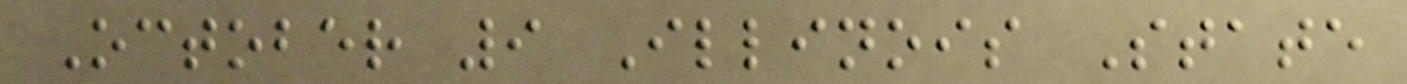October 9 Illinois State
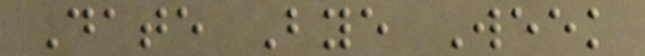Date Bye Week
